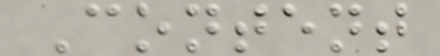Content
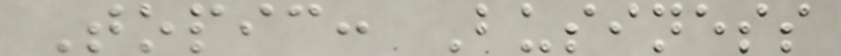Topic: Business
